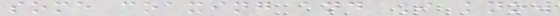some coaxing and I know
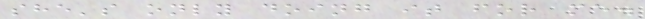she's only doing it for me.
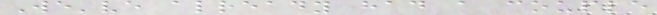We've already had a couple
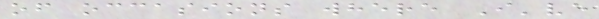of occasions where I've
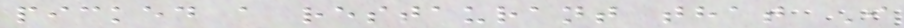picked a restaurant that I
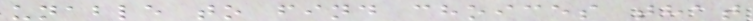unable to find choices that
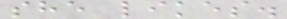she likes.
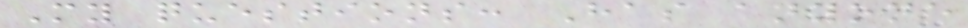My questions: Has anyone
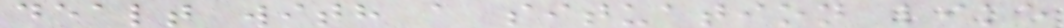dealt with a situation like
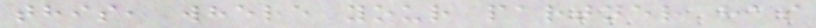this, where your partner has
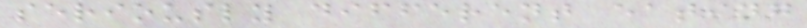seriously different eating
